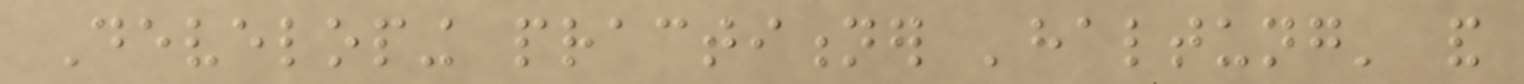Developing practitioner 'haltung' and
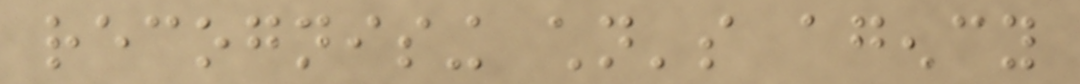recognising children's agency
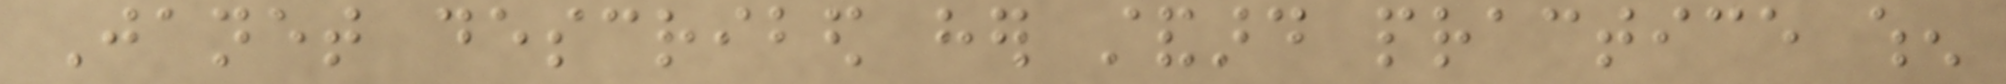Janet described her standard practice when
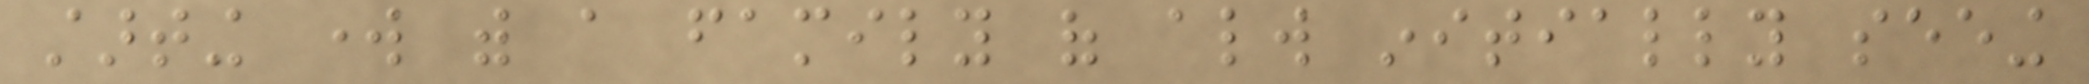starting work with a family of always initially seeing
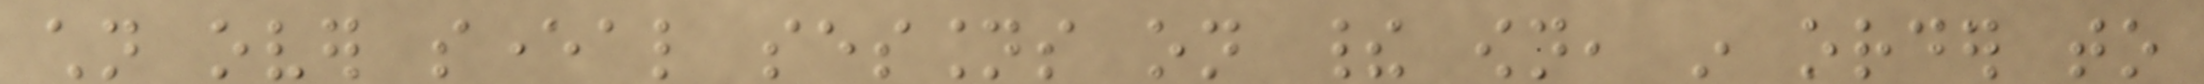children over several sessions on their own, in order to
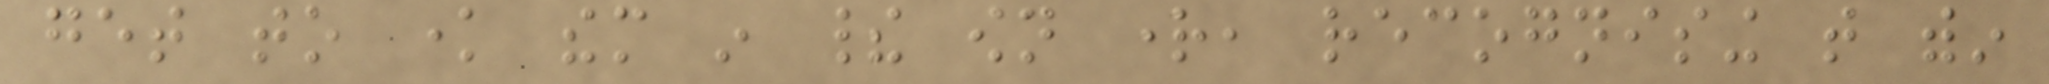get to know them in their own right, recognising that within
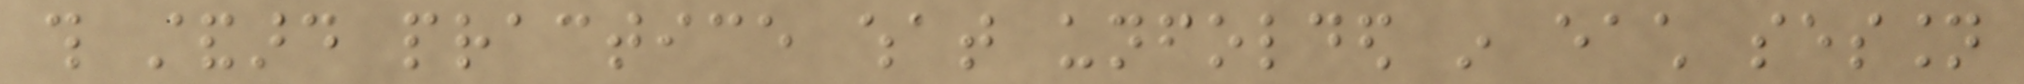this standard practice what unfolded in each session
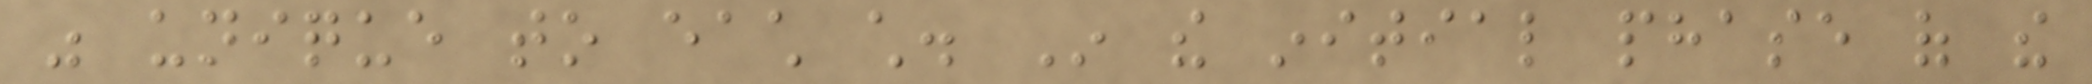was unique to each child. In the initial phase of the
